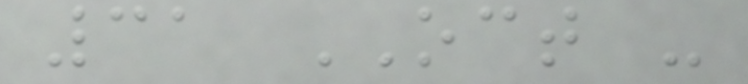31 OCT -
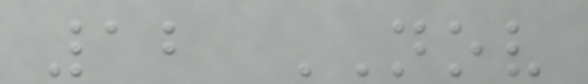12 NOV
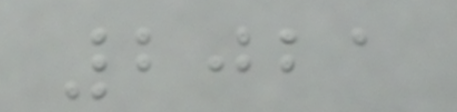2021
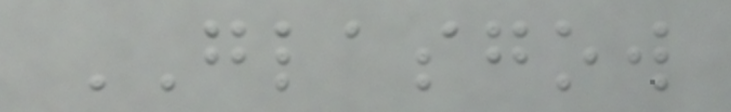GLASGOW
